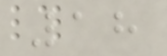18
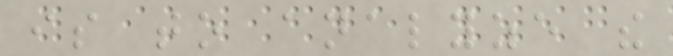is to analyze the
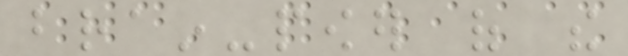brain-power of the
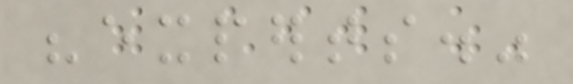"experts."
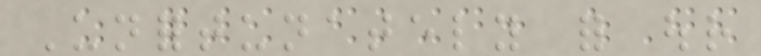Unfortunately for our
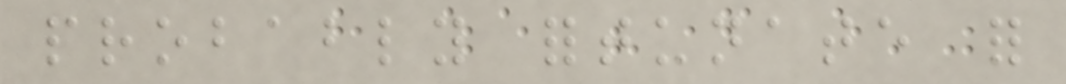probably fortunate for
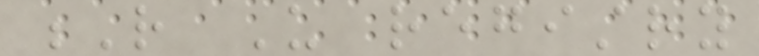R Us registry
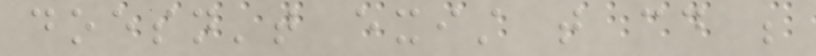doesn't exist that could be
